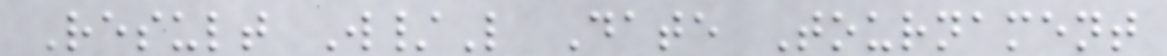Result W/L Date Tournament
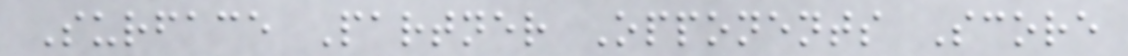Surface Partner Opponents Score
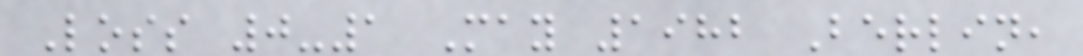Loss 0-1 May 1982 Berlin,
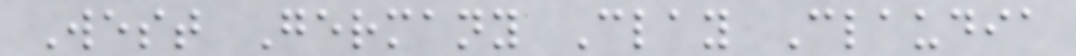West Germany Clay Claudia
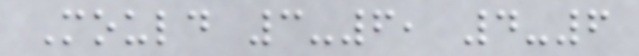Mould 3-6, 4-6
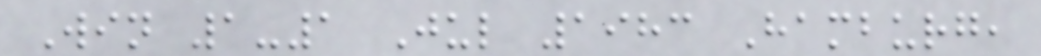Win 1-1 Jul 1983 Hamburg,
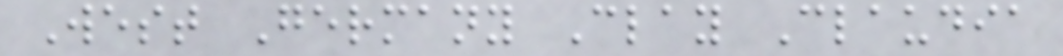West Germany Clay Claudia
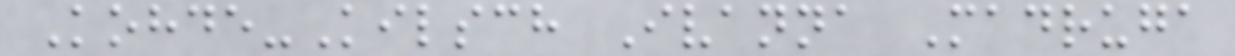Kohde-Kilsch Ivanna Madruga
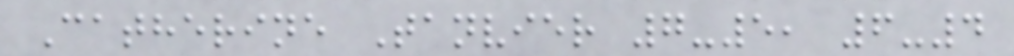Catherine Tanvier 7-5, 6-4
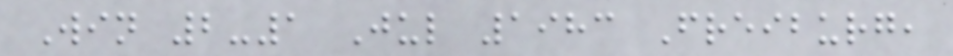Win 2-1 Jul 1983 Freiburg,
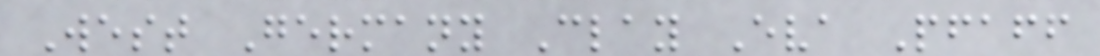West Germany Clay Eva Pfaff
